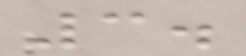3.
